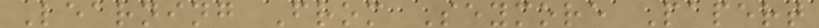Learning From Seymore Papert
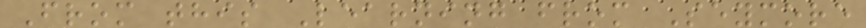From this Learning from Seymore
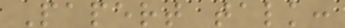Papert talk:
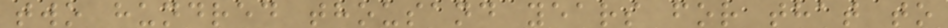two hundred thousand years for that to
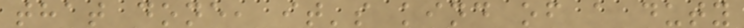that done, it's kind of a duty
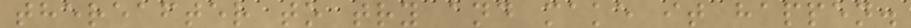thereafter to try and make it happen.
